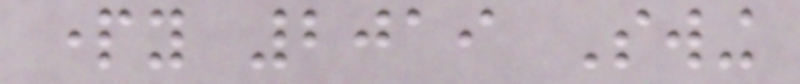party 2019 Swing
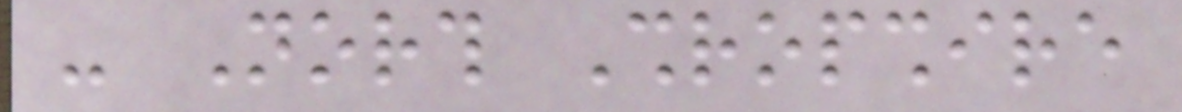- North Shropshire
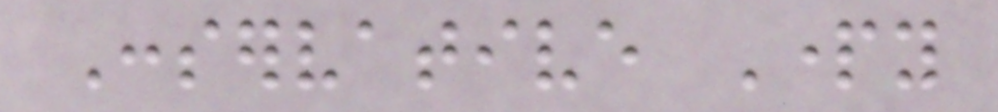Conservative Party
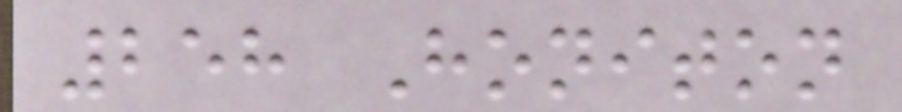258 Honiton
